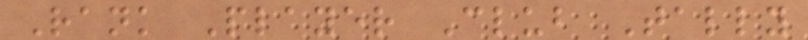Rank Player Club Tally
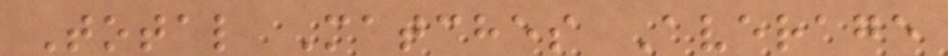Total Matches Average
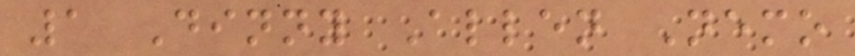1 Dinny Allen Nemo
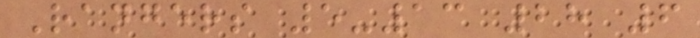Rangers 5-13 28 6
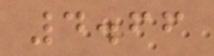4.66
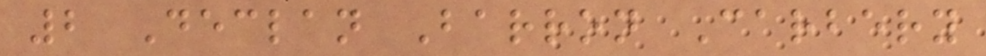2 Declan Barron Carbery
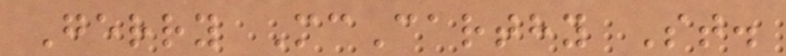Gerry McCarthy St.
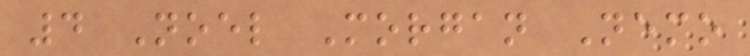4 Noel Morgan Nemo
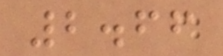2.66
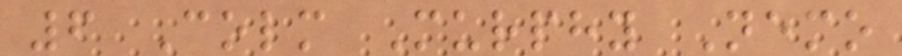6 Colm Murphy Nemo
